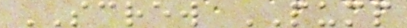SCREW PUMP
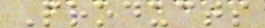Products
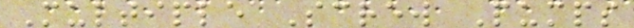Multiple Screw Pumps
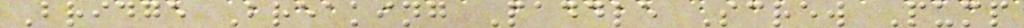Bridge Breaking Paddle Screw Pump
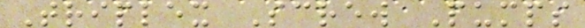Triplex Screw Pumps
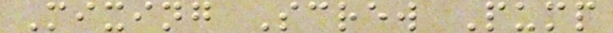Mixing Screw Pump
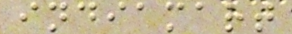indiamart
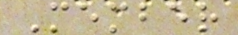Member
